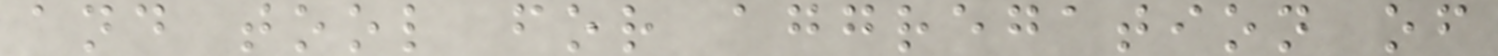and tool for aggregation of
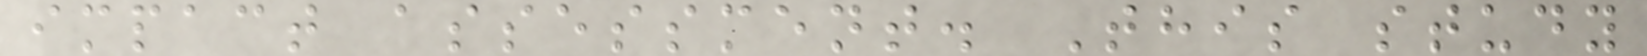impact assessment. This study
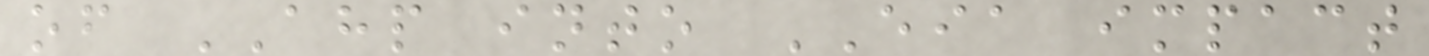of AHP into EIA impact
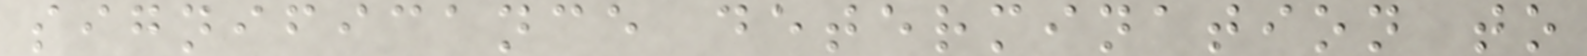significance determination to
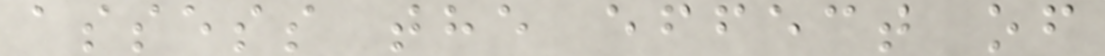assess the effect of
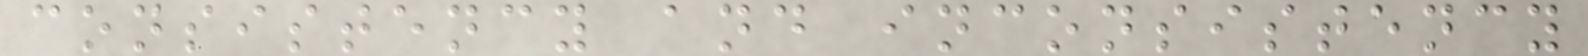consistency and inconsistency
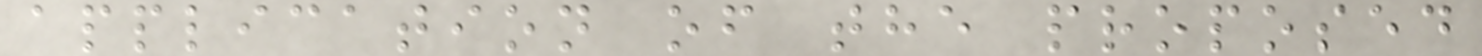application of the proposed
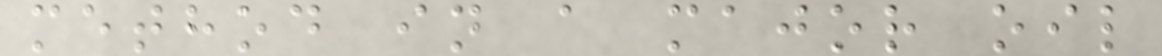method in a major oil
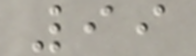99
